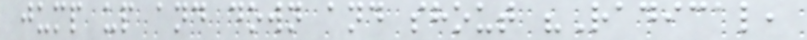jump up and down and shout "Radical,
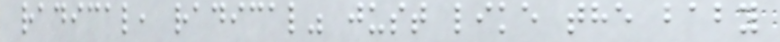radical, radical" just like the baby
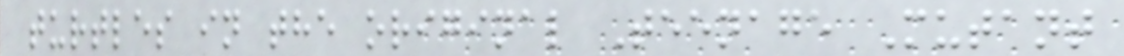turtles in the original Teenage Mutant
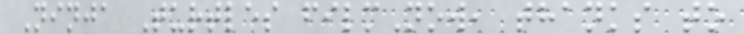Ninja Turtles filmNow, thanks to
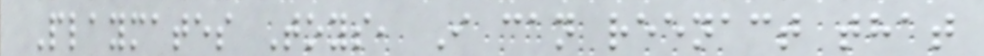Playmates Toys, I can reenact that
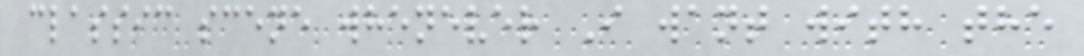classic scene whenever I want with the
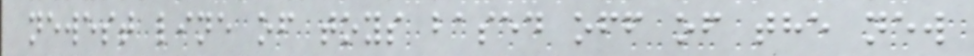newest line of toys based off of the new
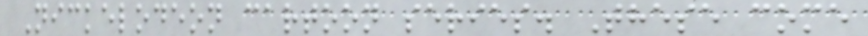Nickelodeon cartoon series. These come
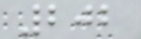202
